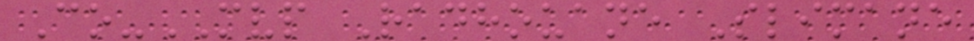Co-MVP Radhouane Slimane
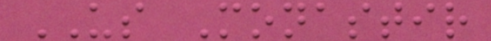US Monastir
